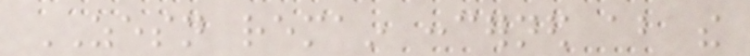ZESN remain concerned about the
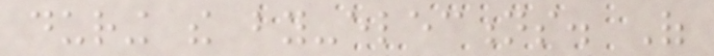during the by-elections. Of
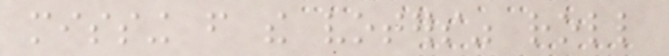missing from the voters" roll
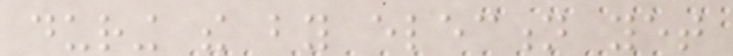during the by election yet
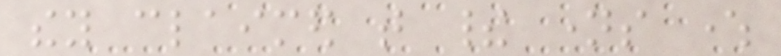they claimed that their names where
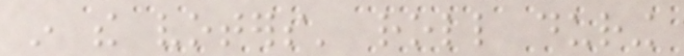in the voters' roll during
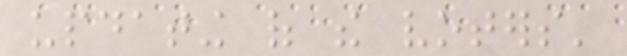updating of the voters'
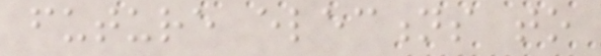future elections to
